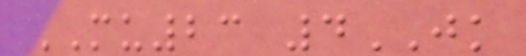MU23 4JK
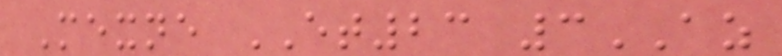Mexne ET23 3AZ
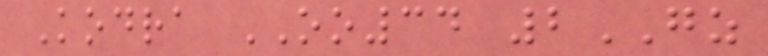Kodra OO34 2GZ
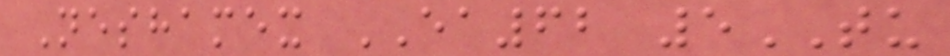Neshamex EA62 5TU
